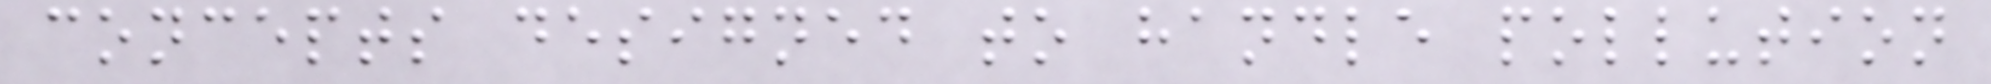concepts designed to handle pollution
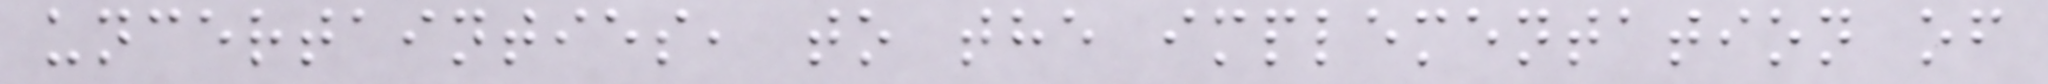uncertainties, to the implementation of
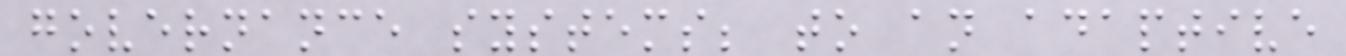governance systems; to an adaptive
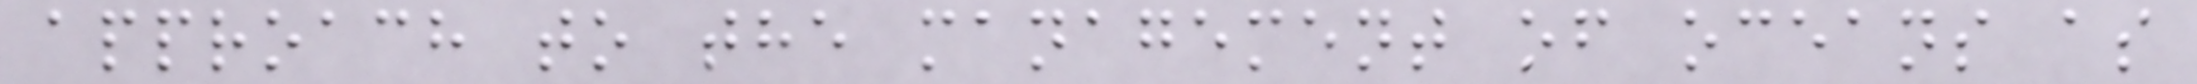approach to the management of oceans as
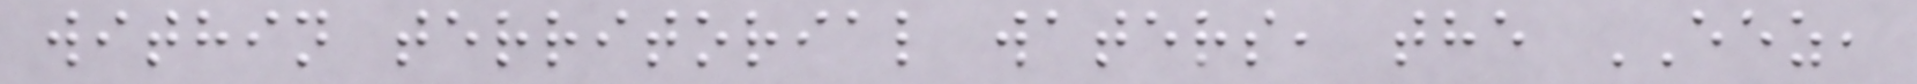within territorial waters, the EEZ,
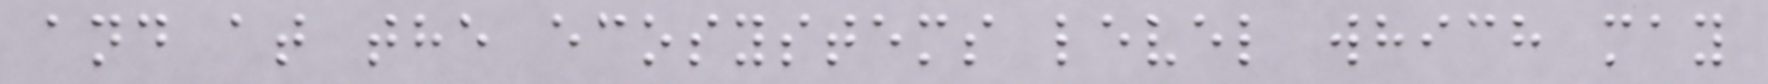and at the ecosystems level which may
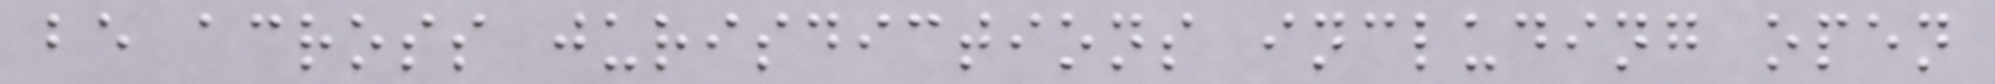be across jurisdictions including open
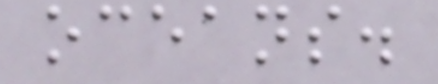oceans.
